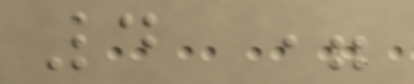4 =
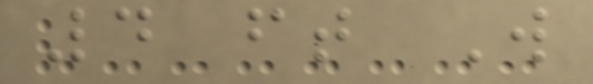4 ft W
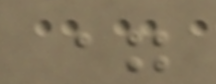=
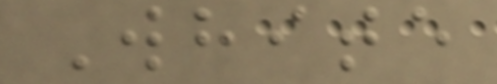White
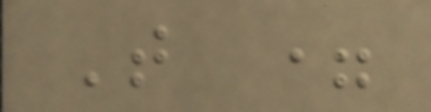T =
